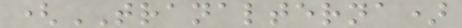(TRANALTERNA)
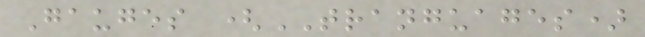Gauges (TRANGUAGES)
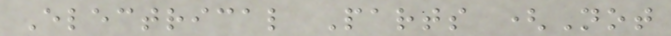Electrical Parts (Not
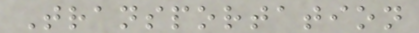Transportation
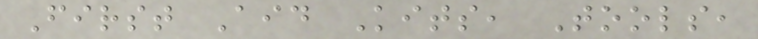First Aid Kits, Tools,
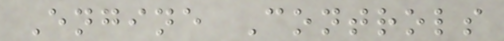Engine Controls
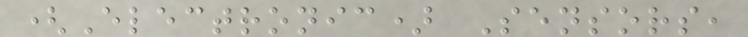(Electronic) Sensors,
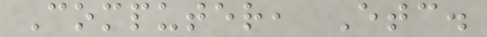Computer, Etc.
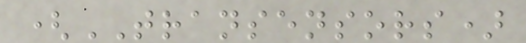(TRANSENSORS)
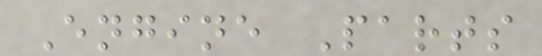Engine Parts
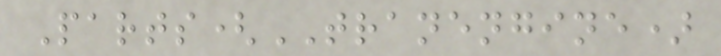Parts(TRANENGINE)
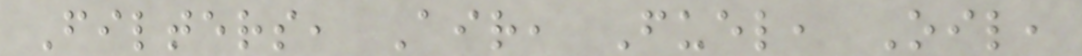Filters, Air, Fuel, Oil,
